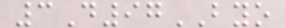3D97BYO
